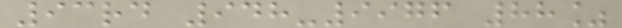93rd 948-9976 88%
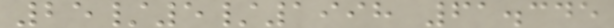25/5/1998 61.345
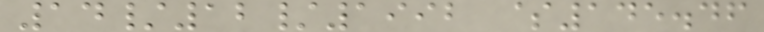14/12/1992 $145.46
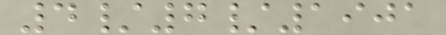4/7/1901
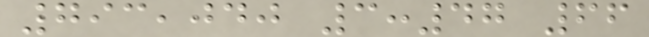793,040 3:47 66
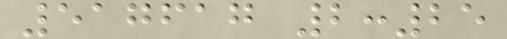517617 2:25
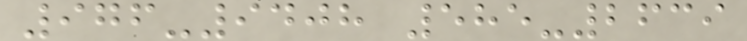976-9408 585-2639
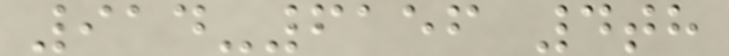914-6156 4th
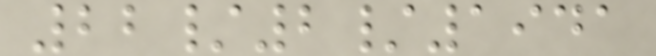22/2/1941
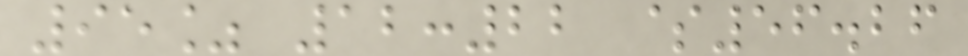95% 12:22 $56.26
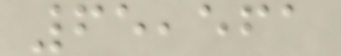65,561
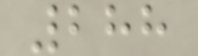288
